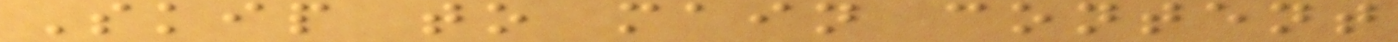Skip to main content
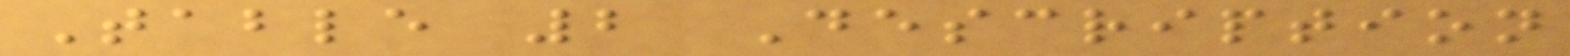Table 2 Description
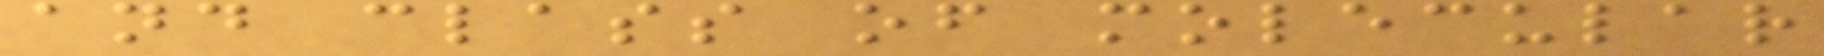and class of molecular
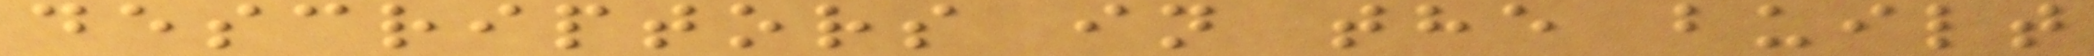descriptors in the built
